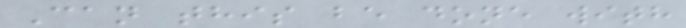Can this be done with
